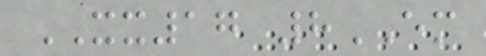XX17 8EM
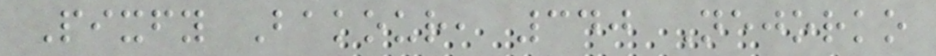Pixfy Bakour, 340 Nejorko
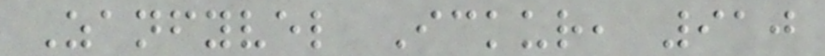Zanfyvel Ickur, 910
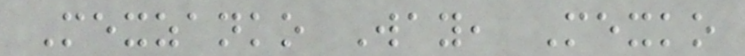Mexzanko Way, Mexko
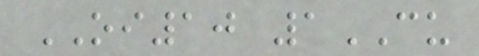OI10 1CU
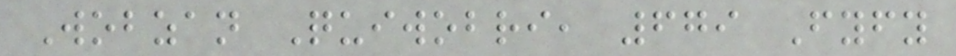Wobzan Quiwobri, 679 Fyfy
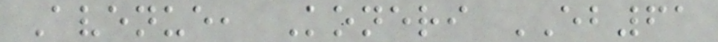Avenue, Koneri EB61
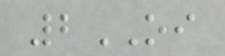2OI
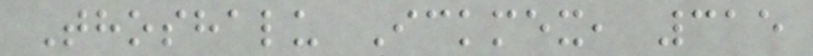Thoshalu Ickmex, 315
